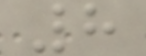8
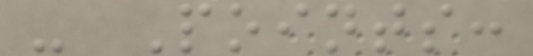- Points:
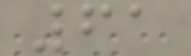61
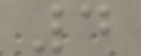4
